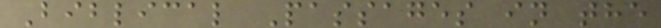Biblical Passages in the
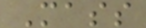Mass
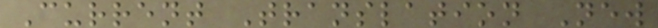Current Translation New
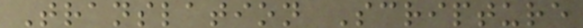Translation Scripture
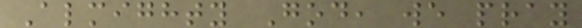Almighty God, we pray
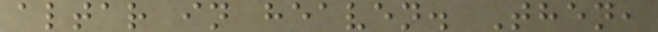altar in heaven. Then,
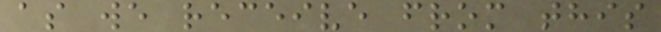as we receive from this
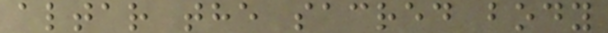altar the sacred body
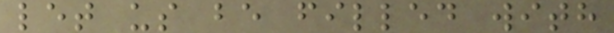let us be filled with
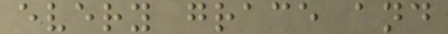every grace and
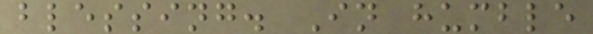blessing. In humble
